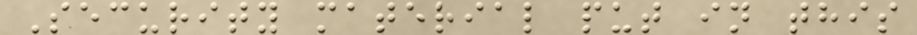Security material put in this
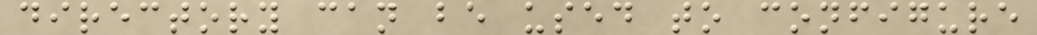directory can be used to configure
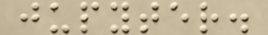jupyter.
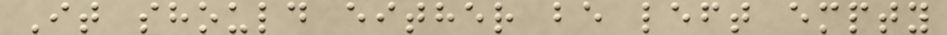It should either be left empty
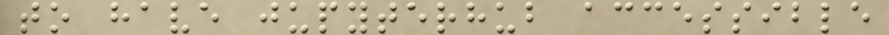to have jupyterhub accessible
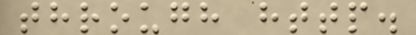through http.
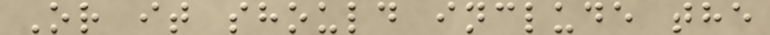Or it should include the
